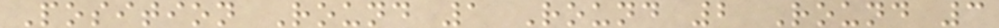Position Round 1 Round 2 Round 3
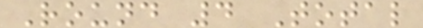Round 4 Total
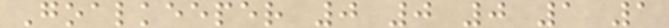Goalkeeper 0 0 0 1 1
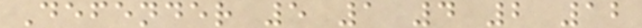Defender 5 1 4 2 12
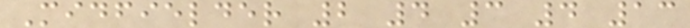Midfielder 2 4 3 4 13
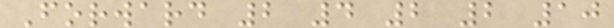Forward 2 4 2 2 10
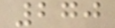270
